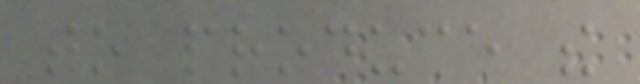to produce the
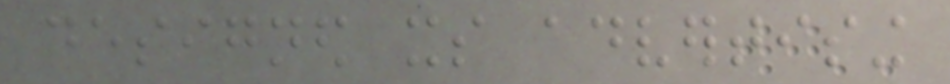designed its advertising
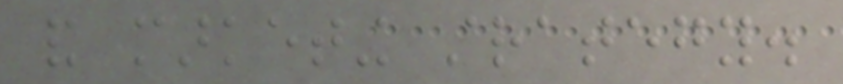and marketing strategy.
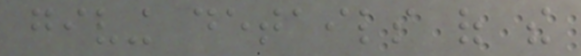giving details of the
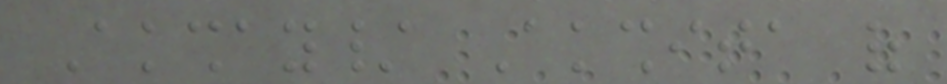Akshay/ Akshita of
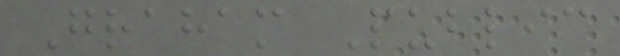Graham Public
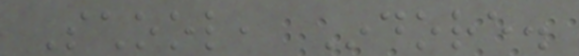School, Indore.
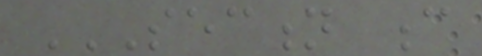SECTION C
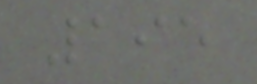195
